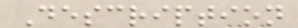Description
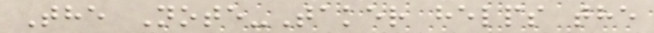The Note-Taker helps the
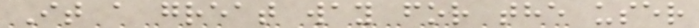It a great way for the user
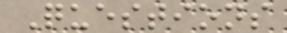Questions
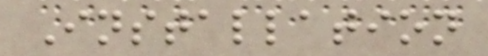Installation
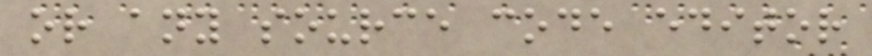or any source code editor
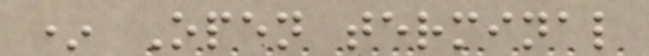* Open terminal
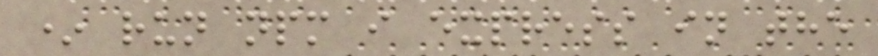* run npm i express in the
